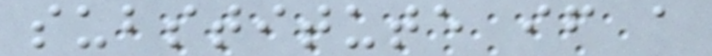substitute if a
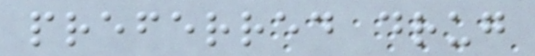preferred drug
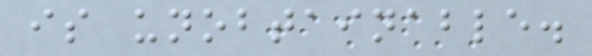is unobtainable.
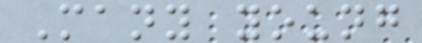Many young
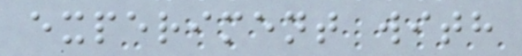experiment with
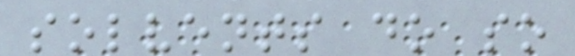solvents do so
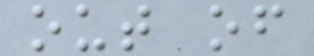out of
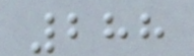288
